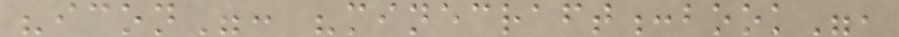"icon": "minecraft:book",
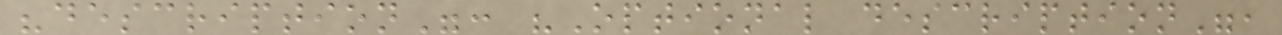"description": "Optional description",
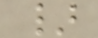}
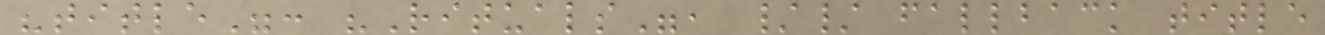"title": "Rituals", // fallback title
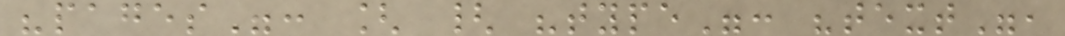"pages": [ { "type": "text",
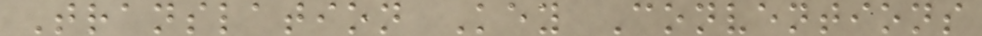Translation Key Conventions
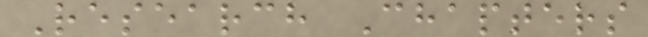Research Chapters
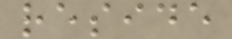reside
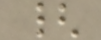{
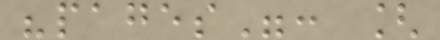"pages": [
